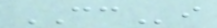CCi
